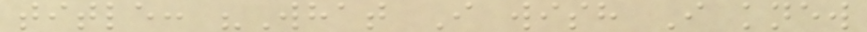title: "What I wish I knew
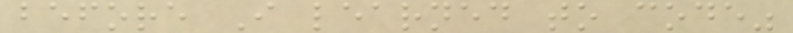before I learned to code"
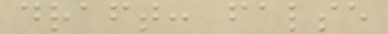draft: false
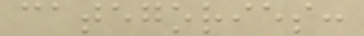categories:
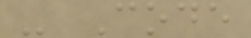- Code
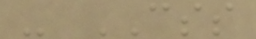- CSS
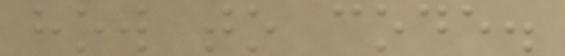how to code.
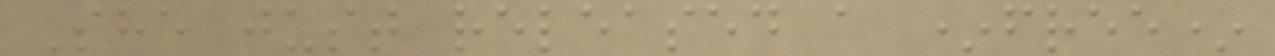She just released a *free*
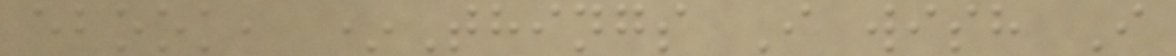ebook, *Things I wish I
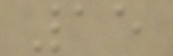15
